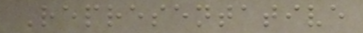Representative
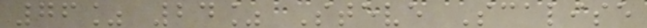76% 24% Steve Scalise
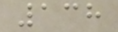138
